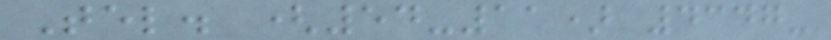Tel. (54-11) 4347-
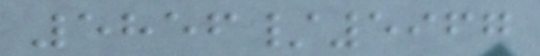5856/5967
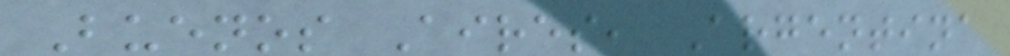Buenos Aires, Argentina
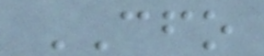CFO
